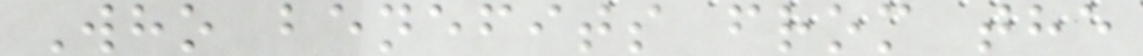Who benefits from the
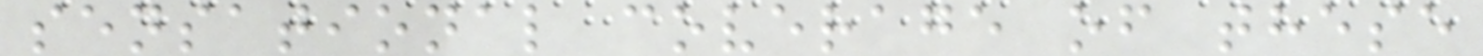sensational coverage of these
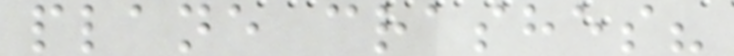plane crashes?
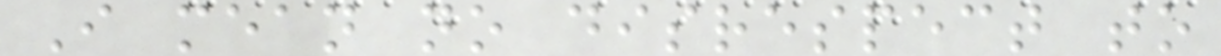I mean no disrespect to
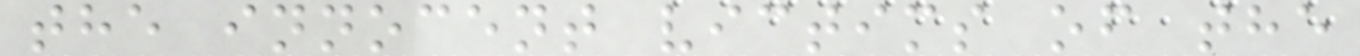the innocent victims of the
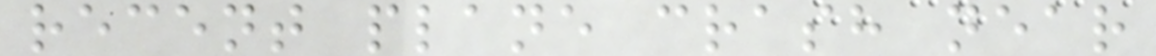recent plane crash near
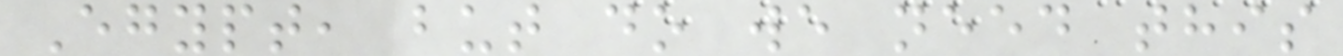Egypt, but do we need this
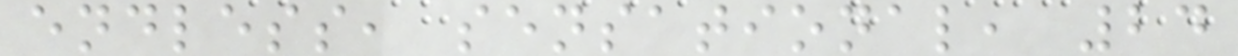endless, sensational, 24
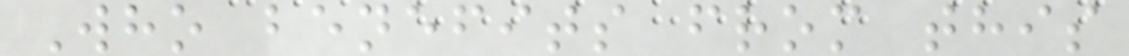Who benefits from this
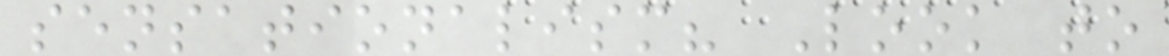sensationalism? Look to
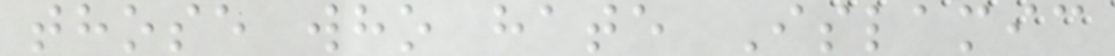those who hate Islamic
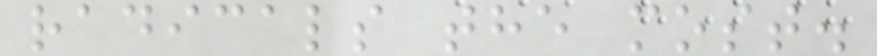radicals the most.
